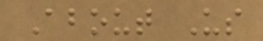About Us
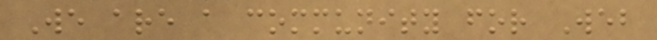We are a community for Web
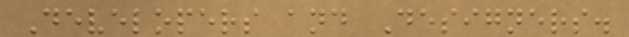Developers and Designers.
